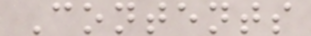Contents
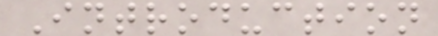Introduction
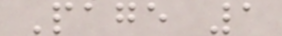Page 1
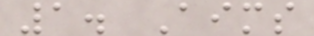1. Aims
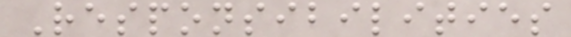Responsibilities
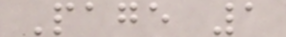Page 1
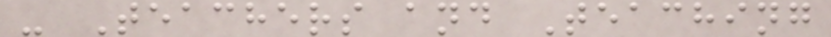- Teachers and Teaching
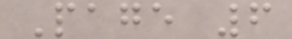Page 6
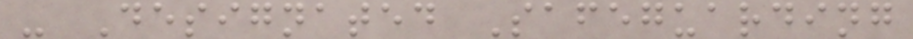- Designated Safeguarding
